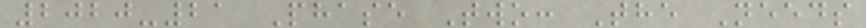2020-21 Phase Two: The Needs
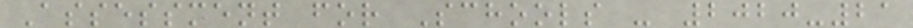Assessment for Schools - 2020-21
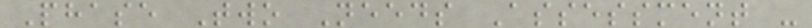Phase Two Needs Assessment -
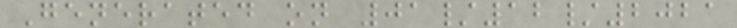Generated on 01/12/2021
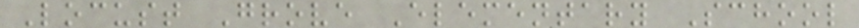Locust Grove Elementary School
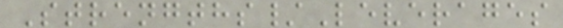Strengths/Leverages
